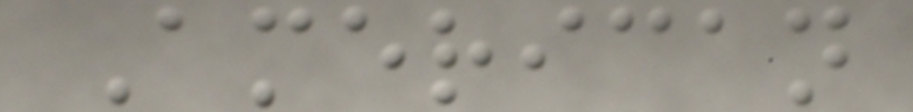American
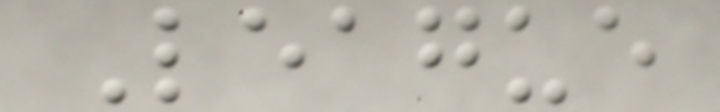League
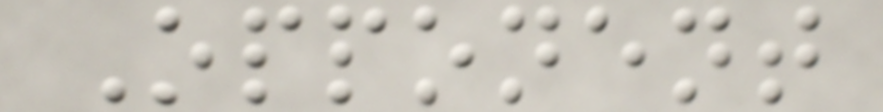Opponent
